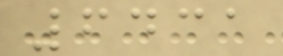6431
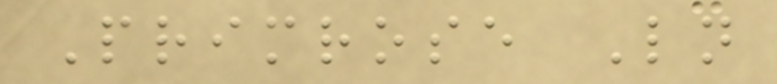Primrose Ln
